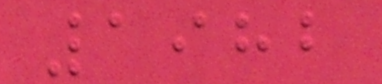1982
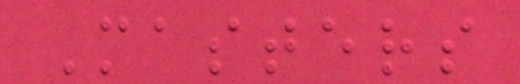Masters
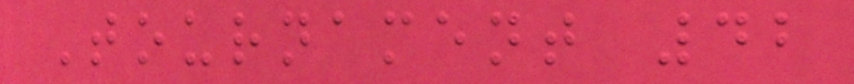Tournament 42
